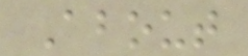About
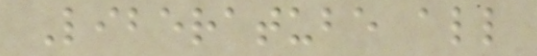Liberatube all
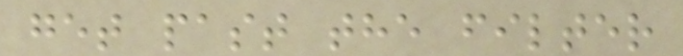get past the filter
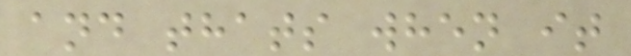and thats when it
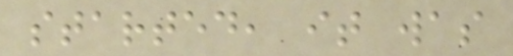started, it was
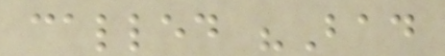called "Bad
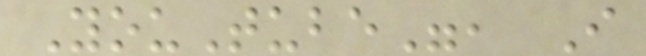YouTube", I
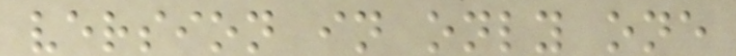version in only one
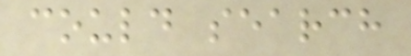could search
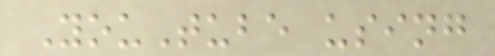YouTube using
